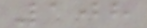108
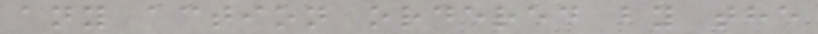any action ordered by the
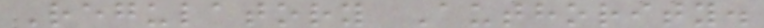Regulatory Authority.
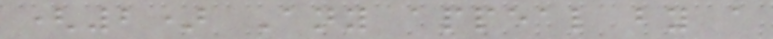(2) Any appeal by a
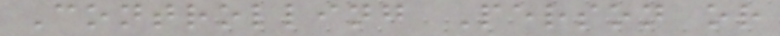Controlling Person or
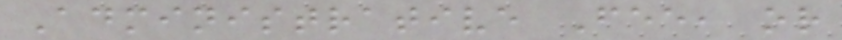Administrative Fee, or
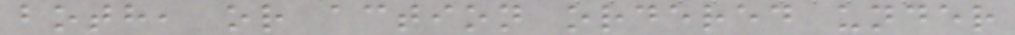both, or action ordered under
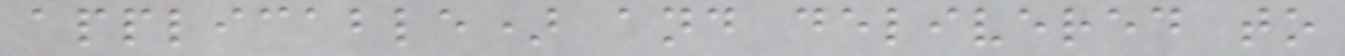applicable) and delivered to
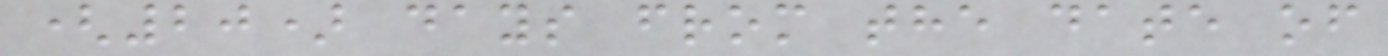(20) days from the date of
